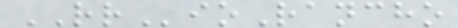RRioRancho
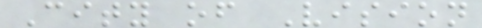City of Vision
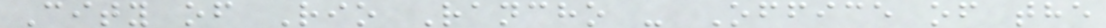City of Rio Rancho - Office of the
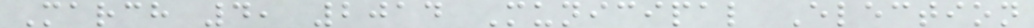March 4, 2014 Municipal Election
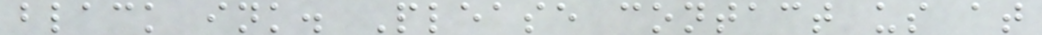black ink. Please contact us at
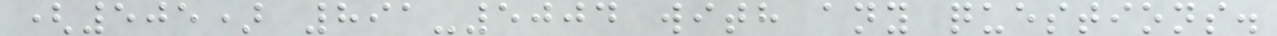(505) 891-5004 with any questions.
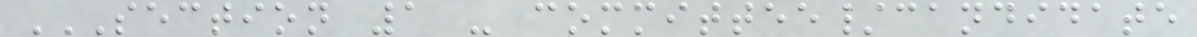SECTION 1 - COMMITTEE/CANDIDATE
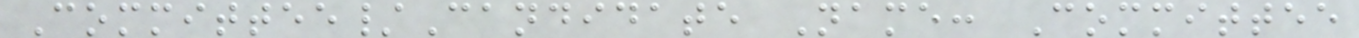Committee/Candidate Name: Committee
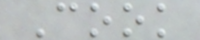Cook
